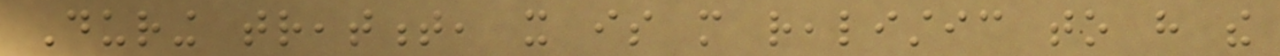During treatment, it is more realistic to have the
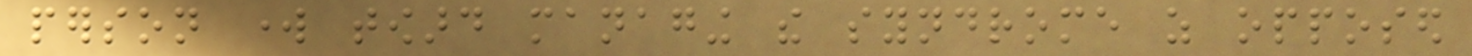person work toward managing the syndrome as opposed
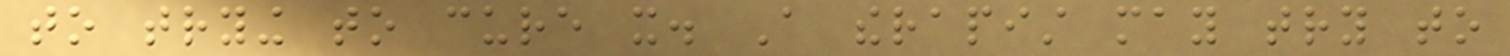to trying to cure it. A therapist may try to
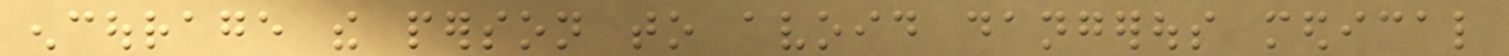encourage the person to avoid dangerous medical
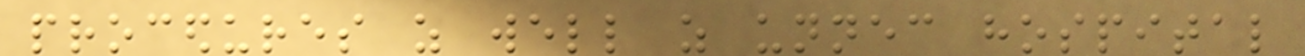procedures as well as unnecessary hospital
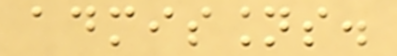admissions.
